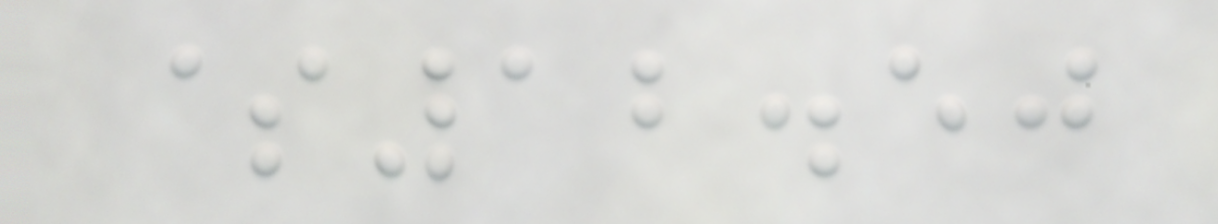$12.50
